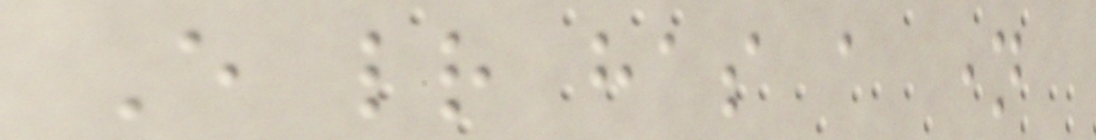Every letter has a name
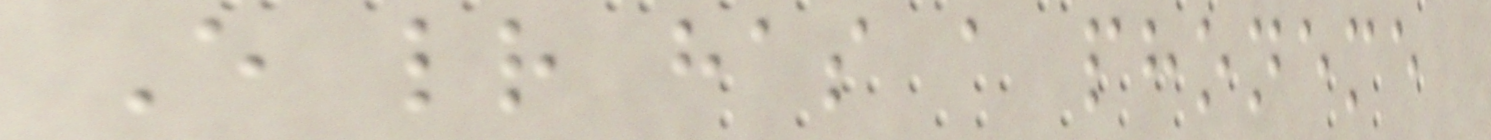Every letter has a phoneme
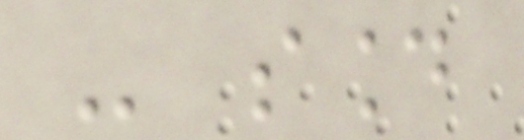- sound
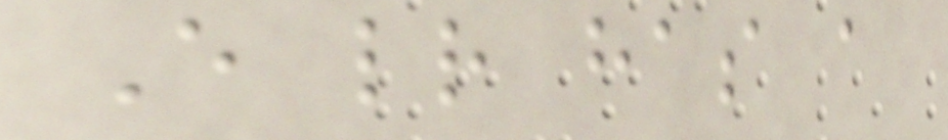Every letter has a
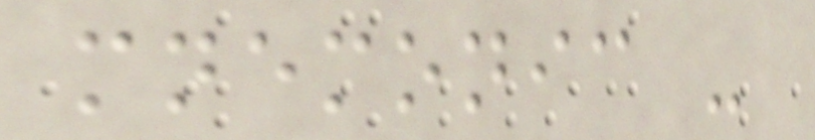mnemonic -
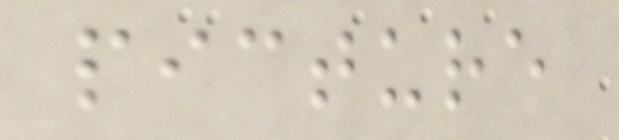picture
